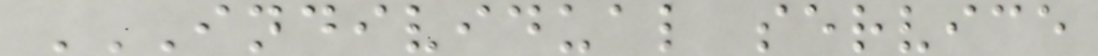INDIVIDUAL SERVICE
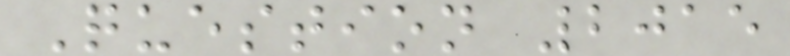Question 2015
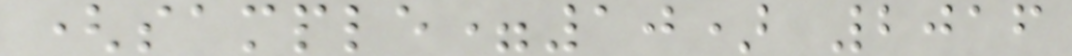(sample=10) 2016
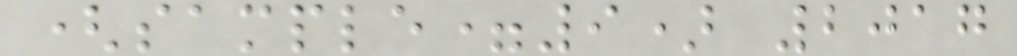(sample=9) 2017
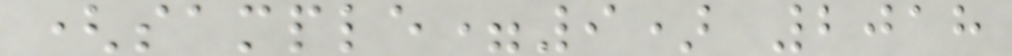(sample=9) 2018
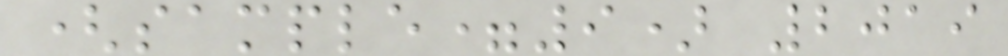(sample=9) 2019
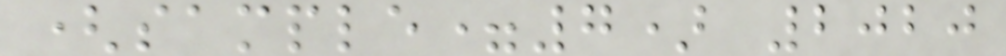(sample=7) 2020
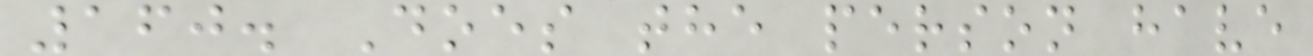160. Does the person have
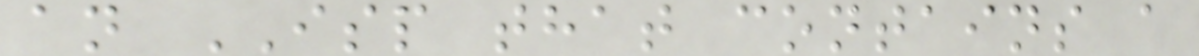an ISP that contains a
